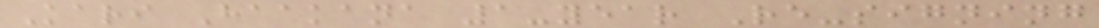Kari Haakana 1-year Re-signing
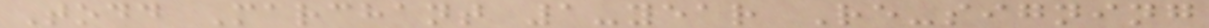Todd Marchant 1-year Re-signing
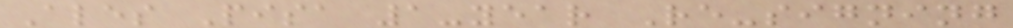Ales Pisa 1-year Re-signing
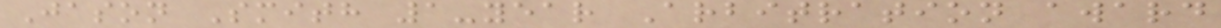Jason Smith 1-year Arbitration award
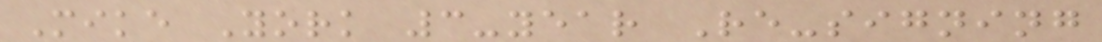Mike York 3-year Re-signing
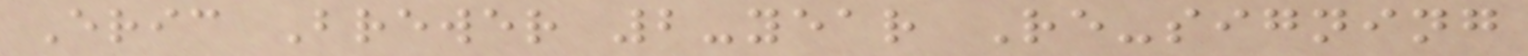Eric Brewer 2-year Re-signing
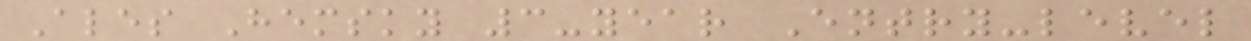Ales Hemsky 3-year Entry-level
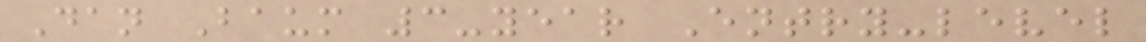Dan Baum 3-year Entry-level
